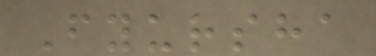Fyursha
